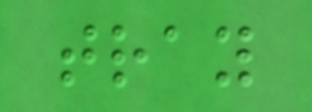tray
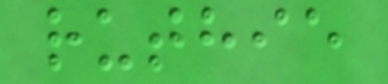ruthie
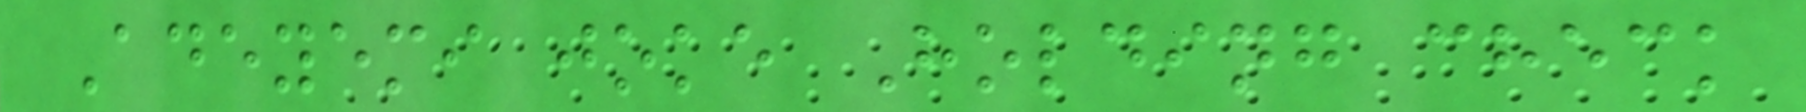Adeyemi joke Holding check
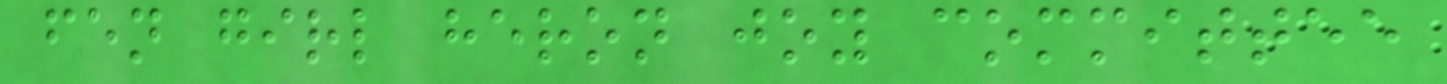fen girl heron joy committee
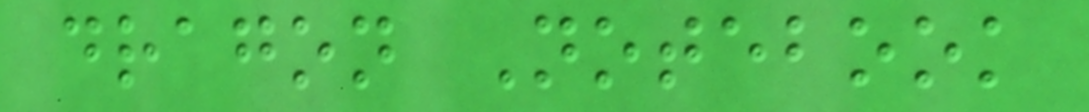dragon Notebook
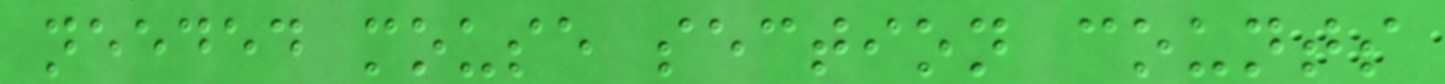needed mouse section counts
